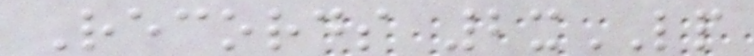Records 2xLP
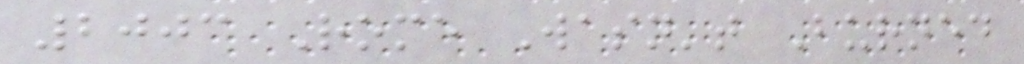2003 Rome Wasn't Burned
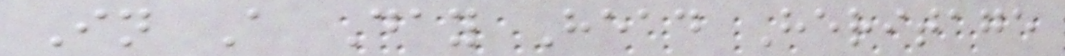In A Day Head Heritage
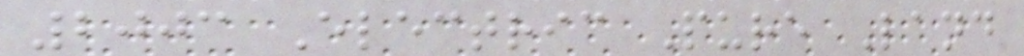2003 Electric Pure Land
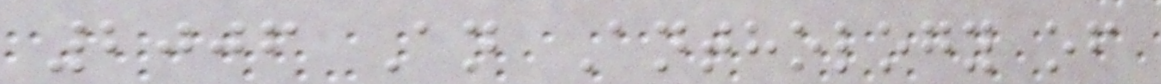2006 An Anthology of
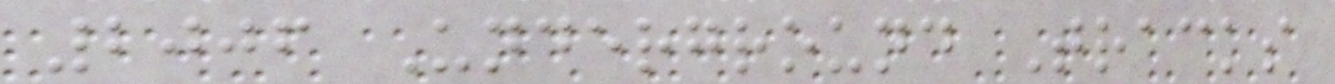2006 Underground Tracks
